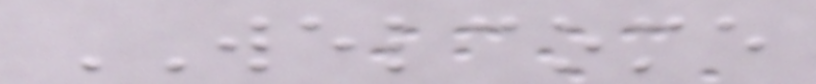WELCOME
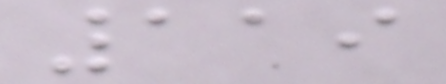119
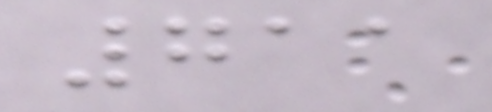711
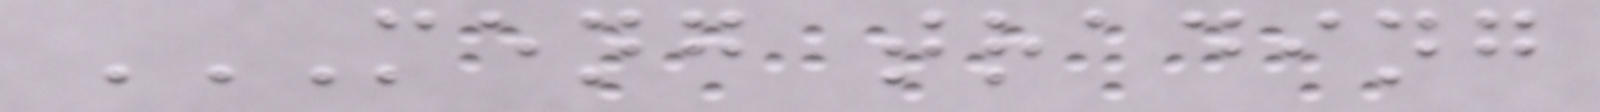MENG TRADING
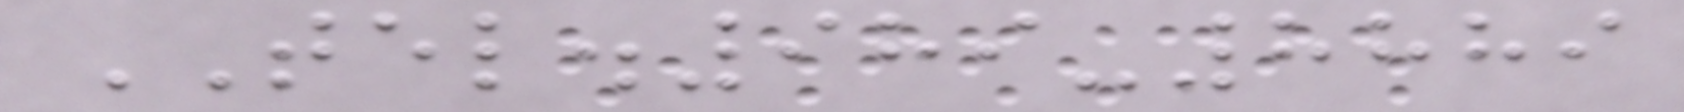TEL.989-8889
